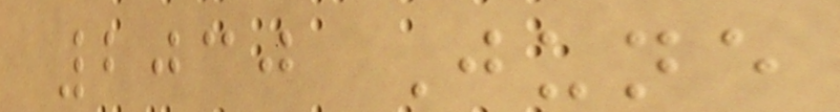2030 June
